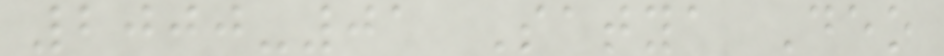2000-01 Satya Deo
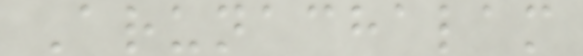Arunachalam
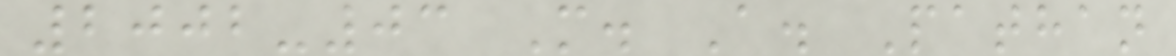2002-03 M. A. Pathan
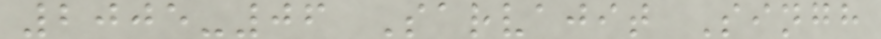2005-06 Sarvajit Singh
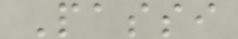Passi
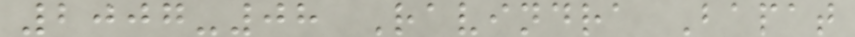2007-08 Ravindra Bapat
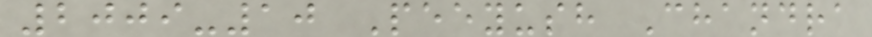2009-10 Peeyush Chandra
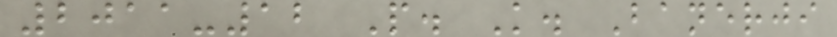2011-12 P. K. Banerji
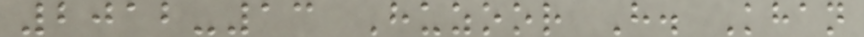2012-13 Huzoor H. Khan
